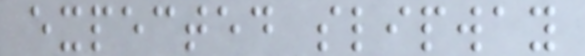expected slipway
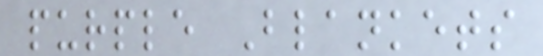purple Blankets
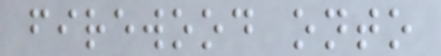firewood onto
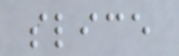slice
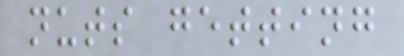nuts getting
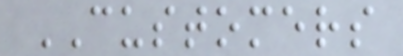CUSTOMERS
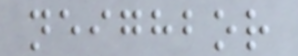neighbor
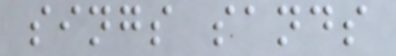sings sands
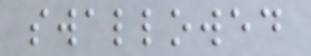swallowed
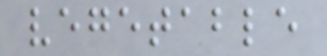vegetable
